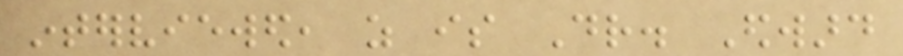interviewed, as is Dr. Edward
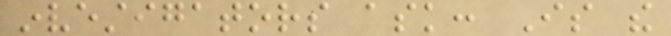investigators ask: Is the
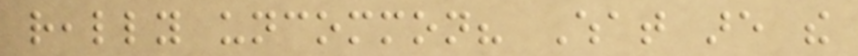really uncommon? What are the
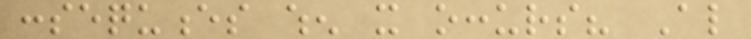consequences when it occurs? Also
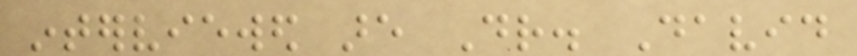interviewed are Dr. David
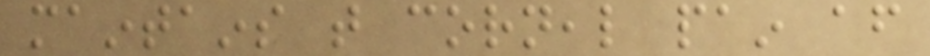maintains that corneal pain after
